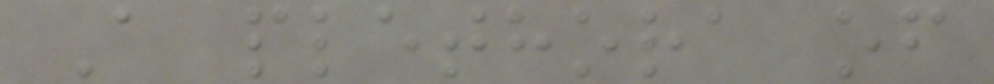A plethora of
